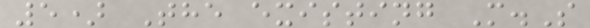5) The existing M.S
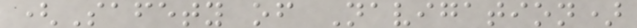(Safety of Navigation)
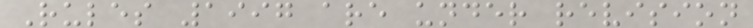Rules 1997 are under revision
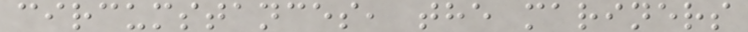circumstances, the mariners
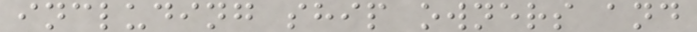including ship owners and
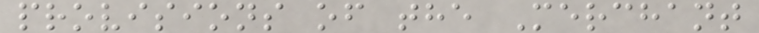provisions of the Merchant
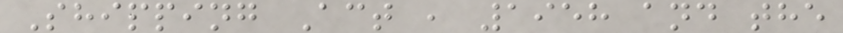Shipping Act , 1958 and the
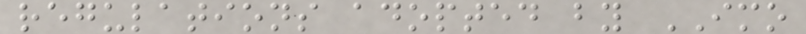regulations adopted by IMO
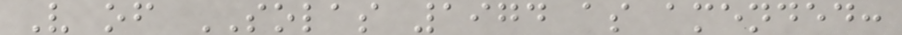V of SOLAS 1974 as amended:
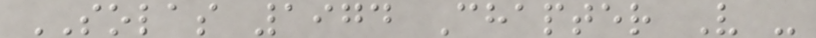SOLAS 1974 Chapter V -
